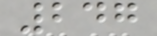247
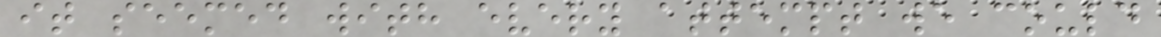it seemed with every attempt we could
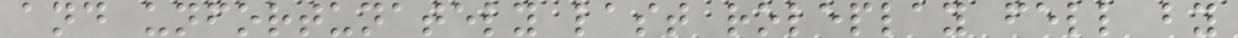and unfortunately last roleplay fell by
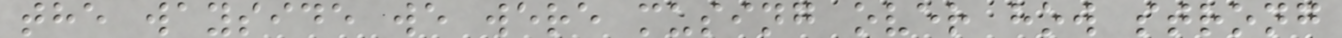the wayside we were musing over how strong
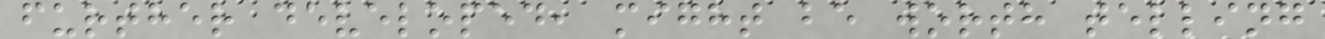further developed, might be worth telling
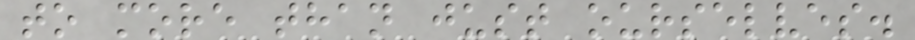to more than just ourselves.
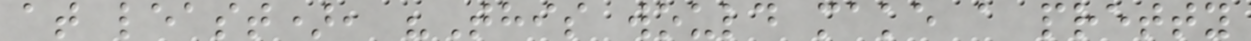at least), "This would make a pretty
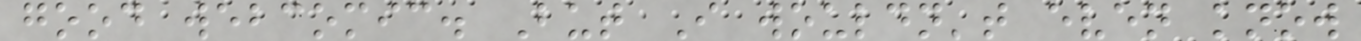good webcomic. But I wouldn't even know
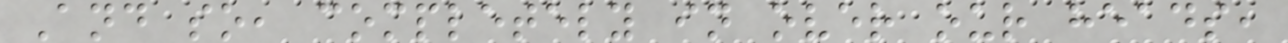And so, completely in over our heads,
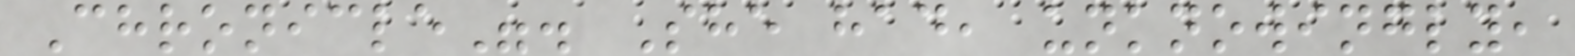Chronicle". She had, unknowingly,
